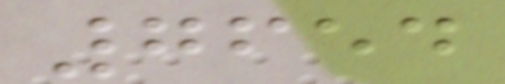7654
